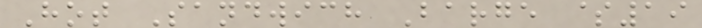Hot Sandwich Barge $19
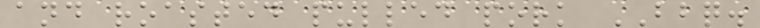and roasted pulled pork BBQ.
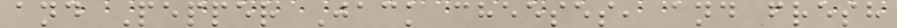and Pepper Jack cheeses, and fresh
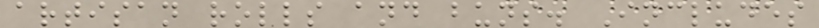artisan rolls and buns. Includes
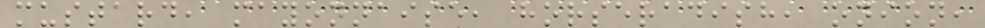mustard, mayonnaise, horseradish, onion,
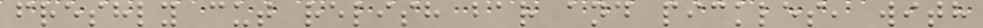freshly cut relish bar and pickles, with
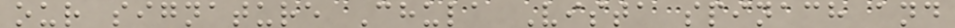our signature Chula Vista spinach and
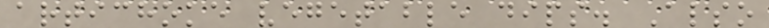artichoke vegetable dips. Also
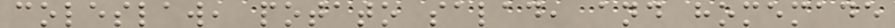coleslaw, potato salad, and homemade
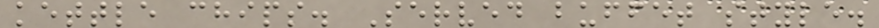kettle chips. Served buffet style.
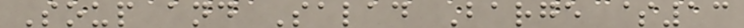Soup and Salad Barge $13
